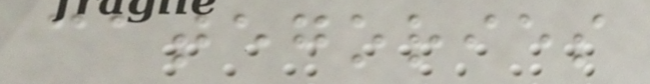categories
